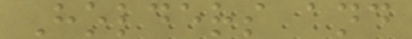Holders and
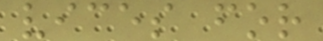vices for
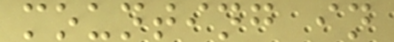mounting in
